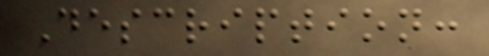Description:
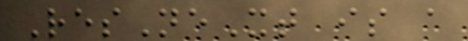ResNeXt is a
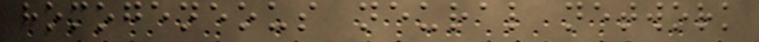homogeneous neural network
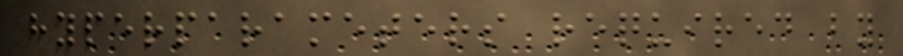hyperparameters required by
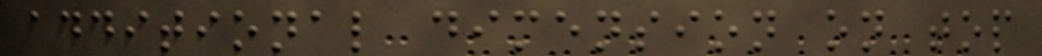additional dimension on top
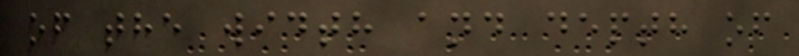of the width and depth of
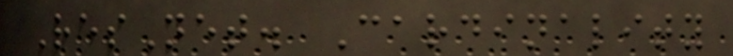ResNet. Cardinality
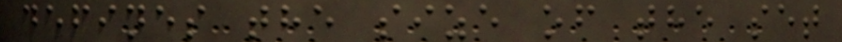defines the size of the set
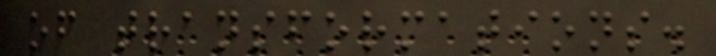of transformations.
